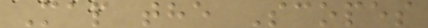Map the Scopes
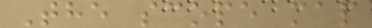The scope map
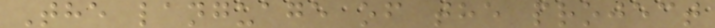The language of the project
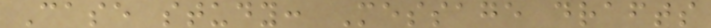Case study: Message drafts
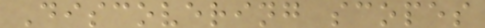Discovering scopes
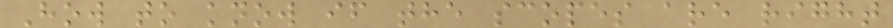How to know if the scopes are right
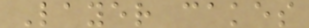Layer cakes
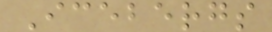Icebergs
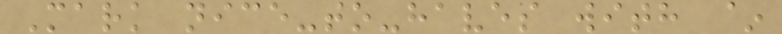Mark nice-to-haves with ~
